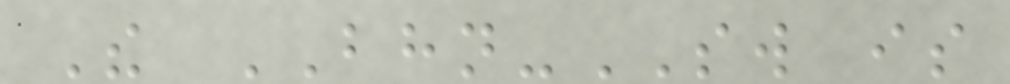The BHN-SW is
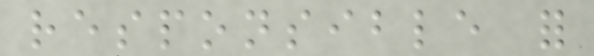responsible for
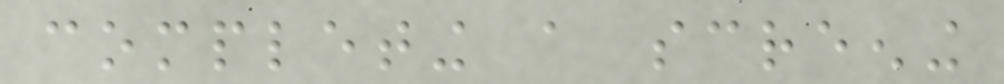completing a screening
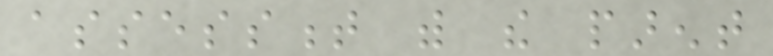assessment with the parent
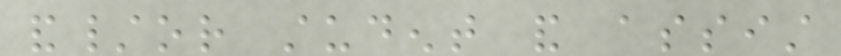and/or student and assist
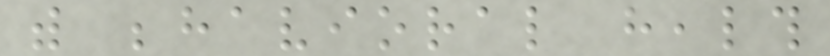with behavioral health
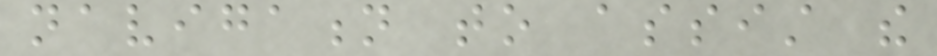navigation to assist the
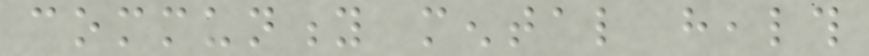community mental health
